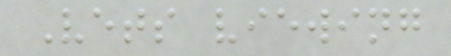Vets viewing
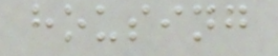housing
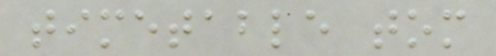timetable tom
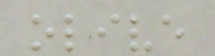olive
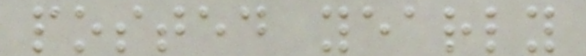posted yearly
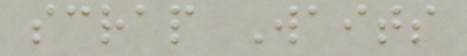scrap Waits
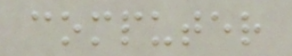computer
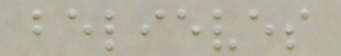believes
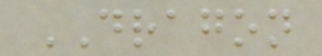DRAGON
